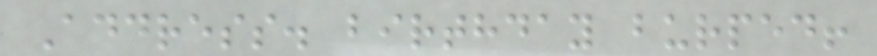Address. birthday burped!
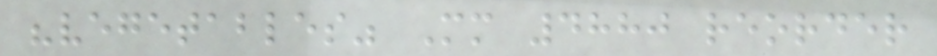"vegetables" Mm 4880 reorder
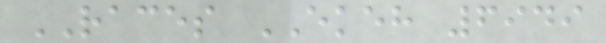RACES EKEH 6949
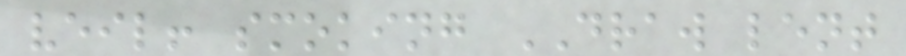veil! smoking DRAW lent
